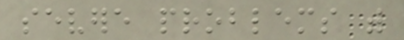severe problems with
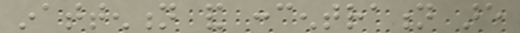inattention and concentration are
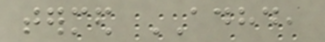termed ADHD,
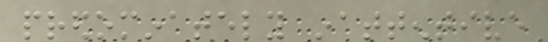predominately inattentive
